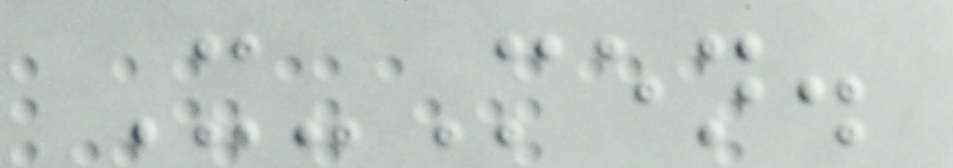X-Men.
